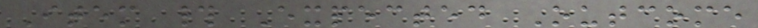Item # Expected Outcome
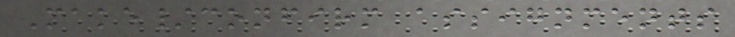Make/confirm assignments
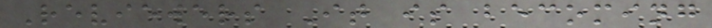Reviewers It is becoming
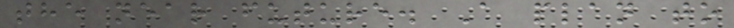the near future. A plan to
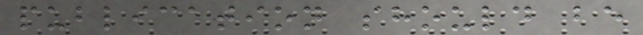publication should be
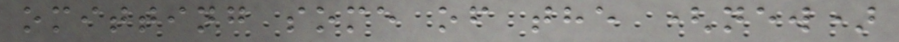omitting some of the (new)
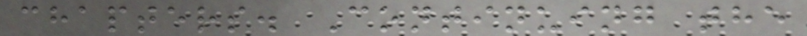chapters. Continuing the
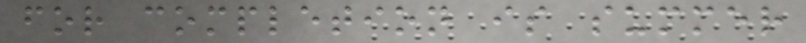for completion is summer
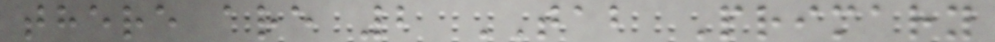there are 2 TAB Primary
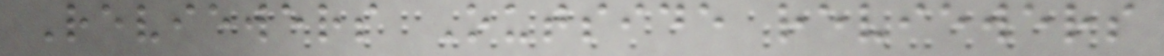Reviewers Outside reviewers
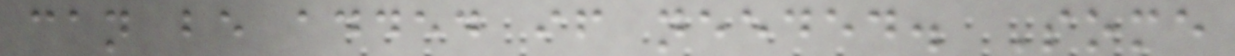can be added if needed. Some
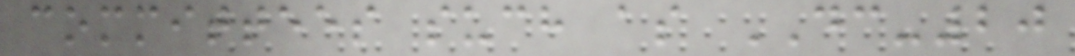committees such as DC-20
